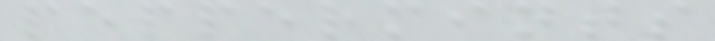peppermints
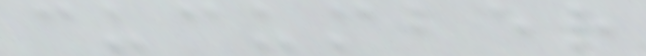cucumber
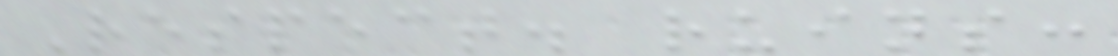Respect. ruins:
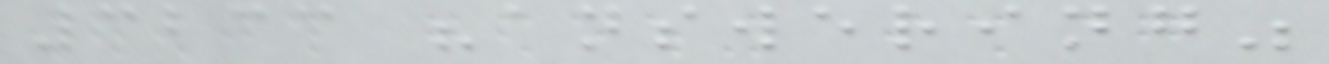3233 "answering"
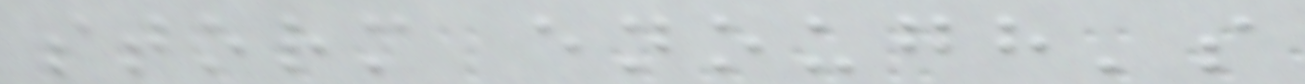storm enough's
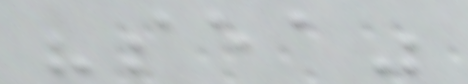"sea"
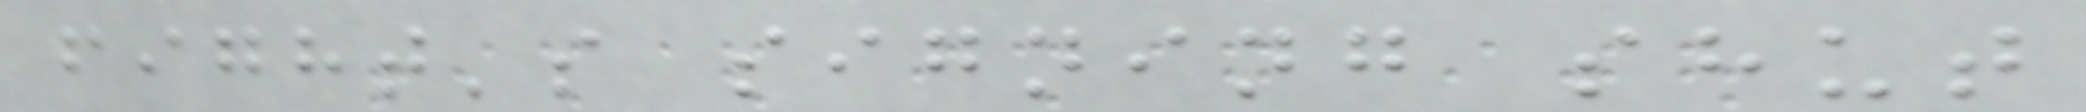fight's signing shut
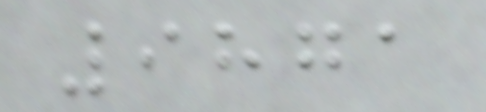9871
